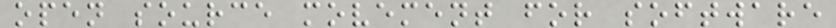open source movement for software
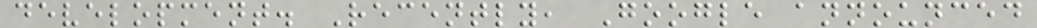development. Recently, Google announced
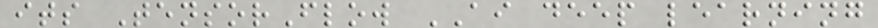its TensorFlow AI deep learning
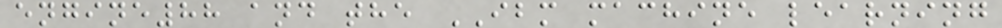engine88 and the IBM machine learning
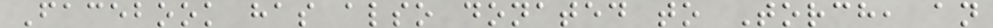Facebook has also donated to Torch, an
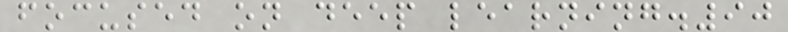focused on deep learning.90
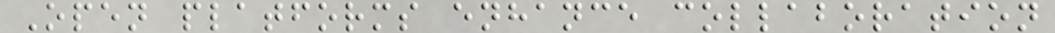Open platforms enhance collaboration
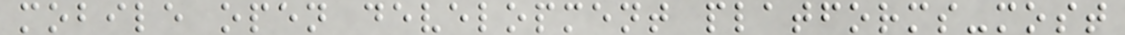mobile open development platforms-most
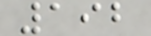192
